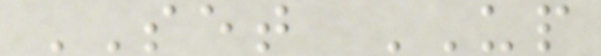SET UP
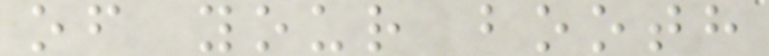of your booth
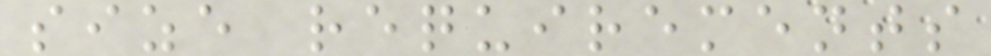size requirements
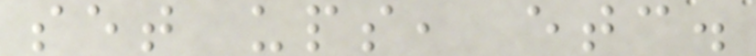set ups, etc.
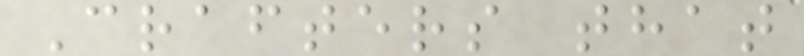Crafters that
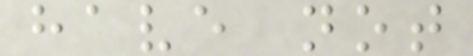have not
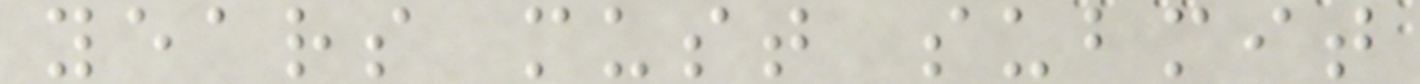years must submit
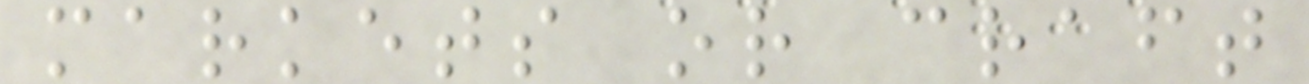markets or craft
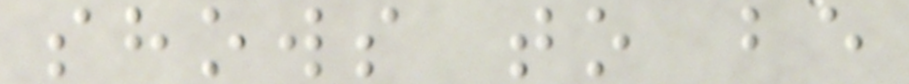shows to be
